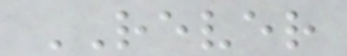REVER
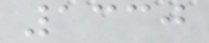1330
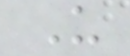U
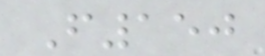F150
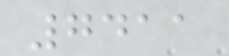7411
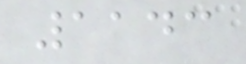1143
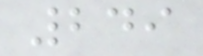249
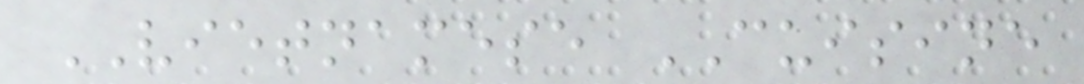VIETNAMESE CUISINE
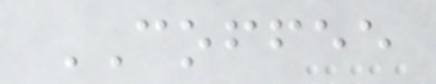COFFEE
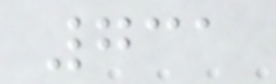731
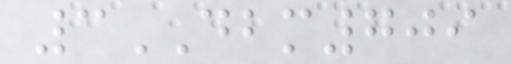3DBM709
